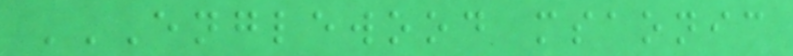ENGLEWOOD MSAONIC
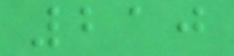210
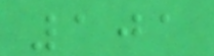101
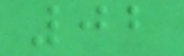02
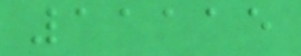11115
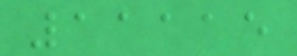11115
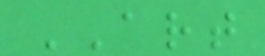ART
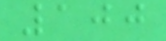100
